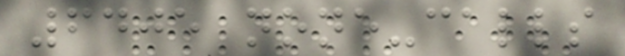6405 none-calls
